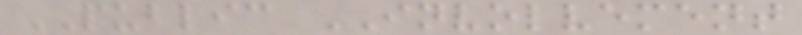PUBLIC INVOLVEMENT
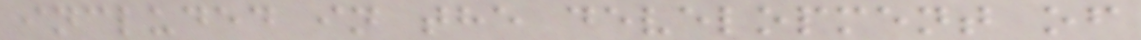included in the development of
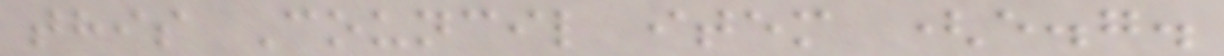this Council item (e.g.
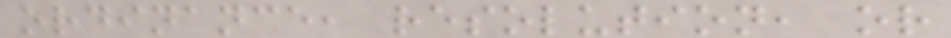ordinance, resolution, or
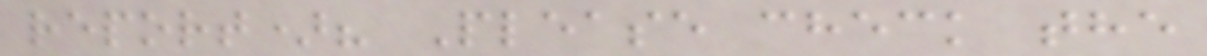report)? Please check the
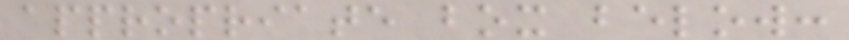appropriate box below:
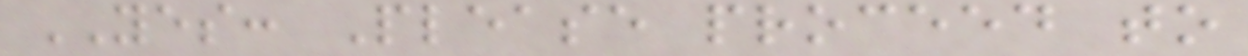YES: Please proceed to
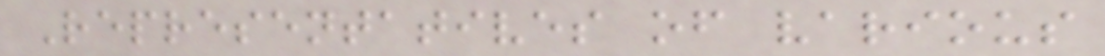Representatives of various
